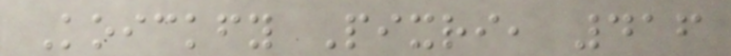Koickfy Pixri, 416
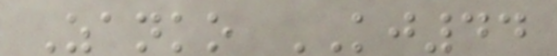Zanko KJ44
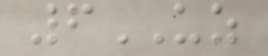6UZ
